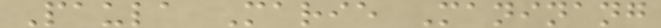Paula Marie Maninang
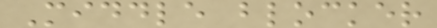Middle blocker
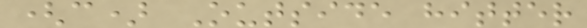(c) Outside hitter
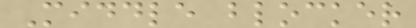Middle blocker
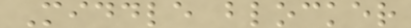Middle blocker
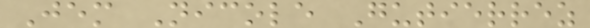Jem Nicole Gutierrez
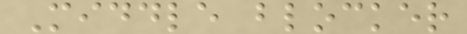Middle blocker
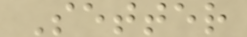Setter
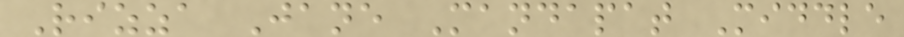Rizza Jane Mandapat Middle
